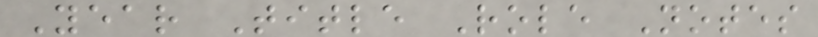Year Title Role Notes
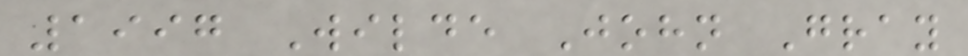1997 Wilde John Gray
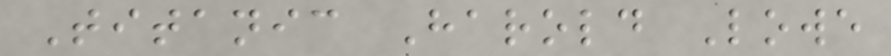Titanic Harold Lowe
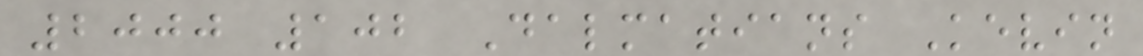2000 102 Dalmatians Kevin
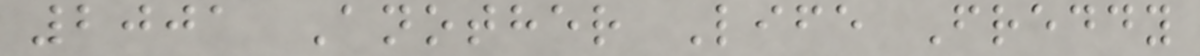2001 Another Life Freddy
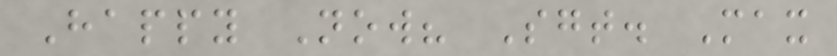Happy Now? Sgt. Max
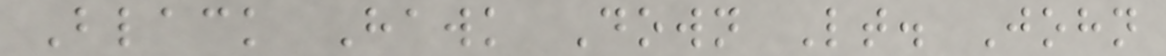Black Hawk Down Lt. John
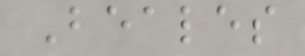Beales
